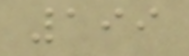199
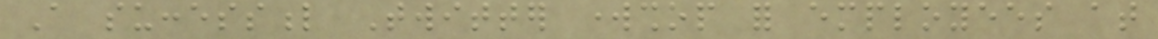A successful Twitter workshop for employees at
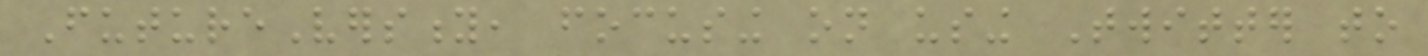FutureVersity, focusing on using Twitter to
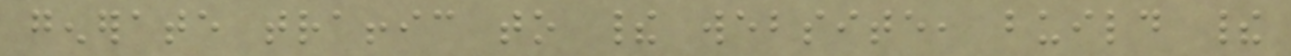generate traffic to their website, build their
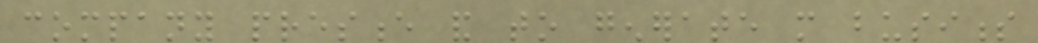company presence and to generate more business
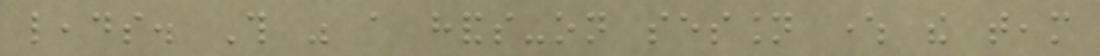leads. This was a hands-on session where the team
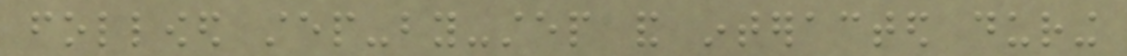followed step-by-step and interacted during
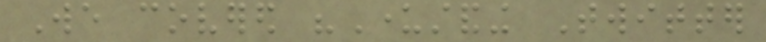We covered "Understanding Twitter
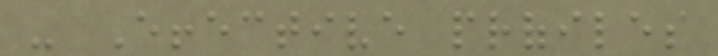- Effective profiles
